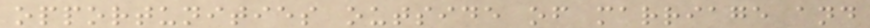opportunities outside of marriage and
